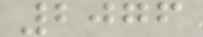2076
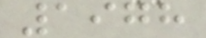1978
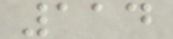114
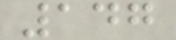147
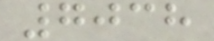7038
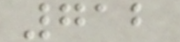712
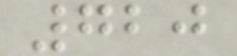720
